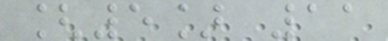[5] 11
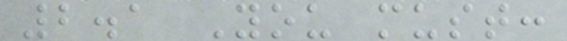2.1 You must:
